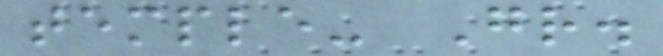temple- Gr.
